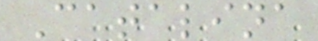Catalina
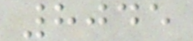8045
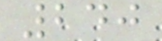240
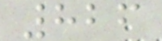826
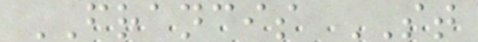FRANCIS ST
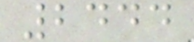2444
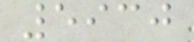5930
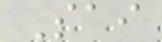Sai
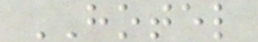HOTEL
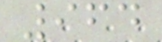964
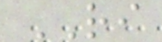RI
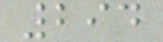294
